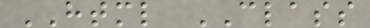HTML CLASS
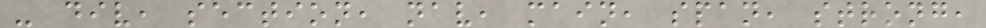- div, section, nav, main, span, strong,
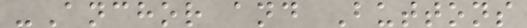-Anchor and Buttons
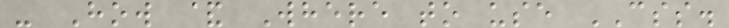- How & Where to use CSS.
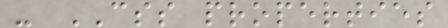- CSS properties
